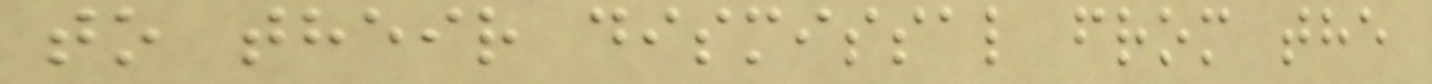to their dismissal from the
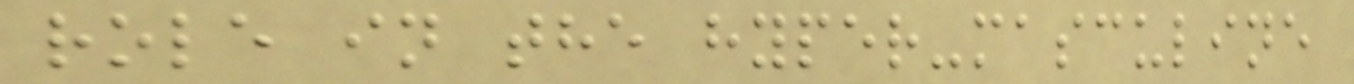role in the hyper-masculine
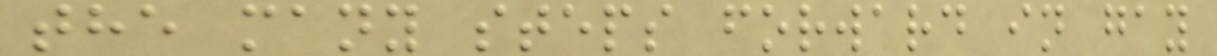the many steps forward in gay
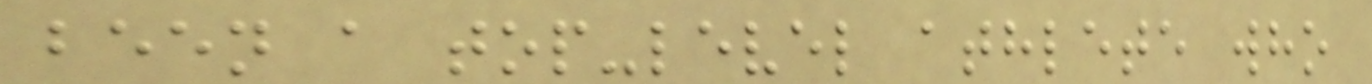been a top-level athlete who
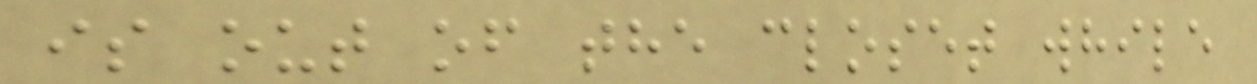is out of the closet while
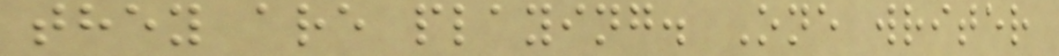they are playing. One writer
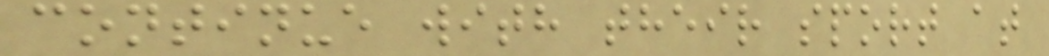continue with their sport at
